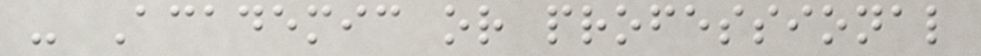- Academic or professional
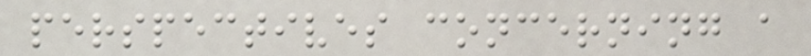perspectives concerning a
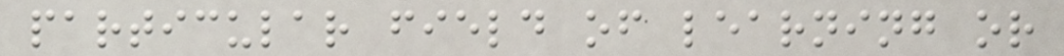particular field of learning or
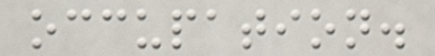occupation.
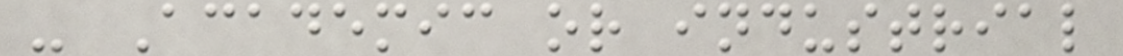- Academic or industrial
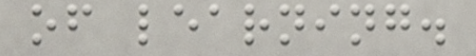of learning.
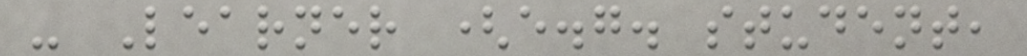- Learner (e.g. student,
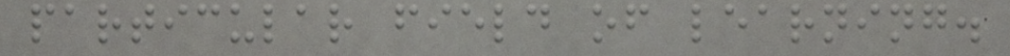particular field of learning.
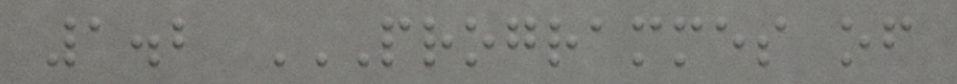1.2 PROGRAMMES OF
